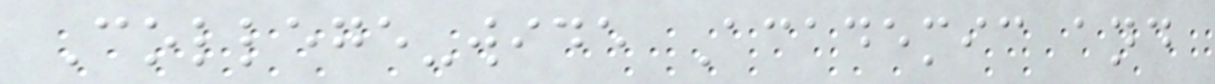College-wide Academic and
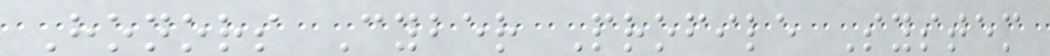Honors Cyber Profile System
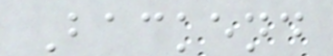Backend
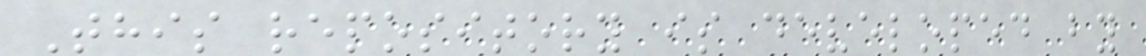This repository is developed by
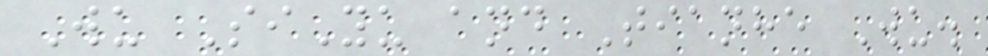Wu SiYu and Tianhe Wu.
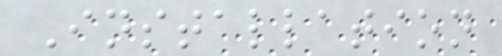Installation
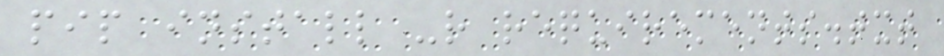pip install -r requirements.txt
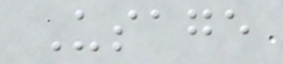Usage
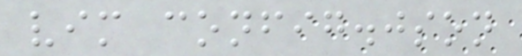vim config.json
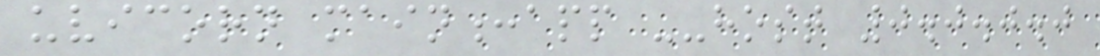uvicorn main:app --host 0.0.0.0
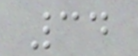34
